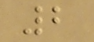2
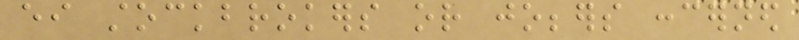either stockbrokers or jobbers concerned
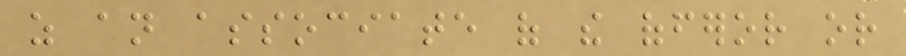as an associate of the offeror or
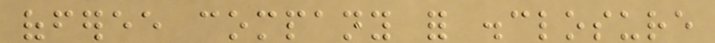offeree company for disclosure
